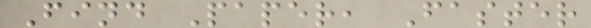Find Paper, Faster
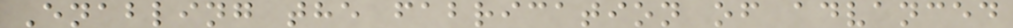Enabling the fabrication of advanced
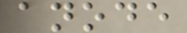anode
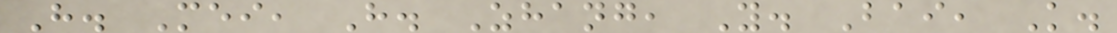H. Mei, H. Zhang, Y. Bai, K.
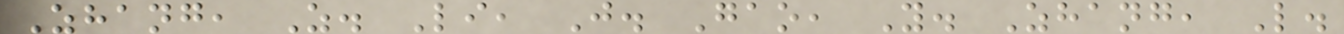Zhang, Z. Li, J. Gao, Y. Zhang, L.
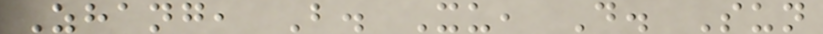Zhang, B. Xu, D. Sun
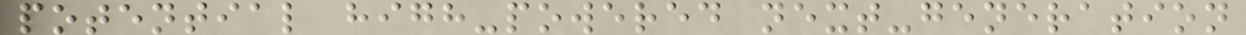potential high-powered next-generation
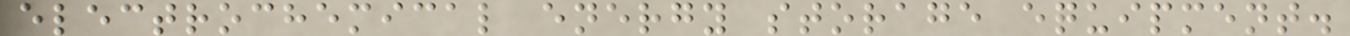electrochemical energy storage equipment.
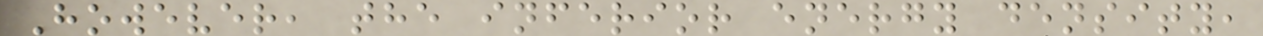However, the inferior energy density,
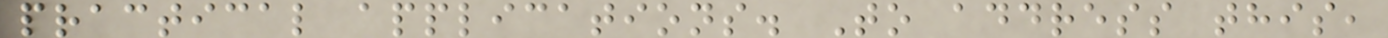practical applications. To address this,
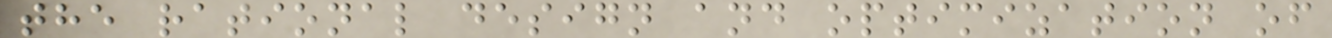the rational design and optimization of
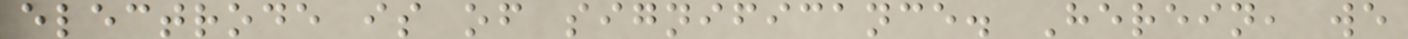electrode is of significance. Herein, we
